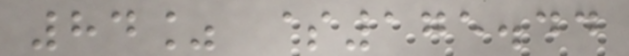84% $175.44
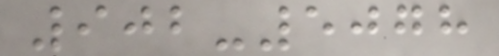902-5078
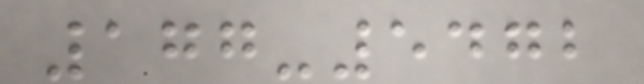177-5472
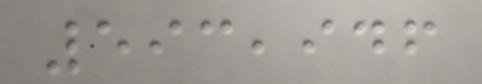593,946
